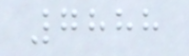7888
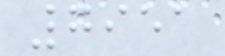7951
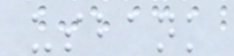usbank
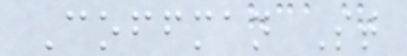Coffman St
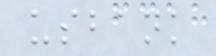usbank
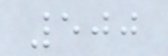500
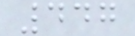447
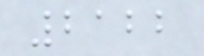2122
